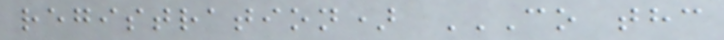registration) CO THC
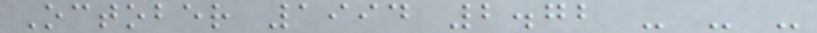October 1994 2.72 - - -
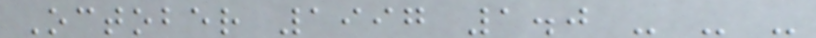October 1997 1.0 - - -
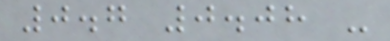0.7 0.08 -
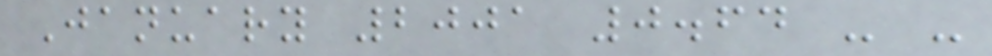January 2001 0.64 - -
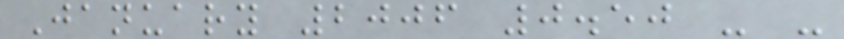January 2006 0.50 - -
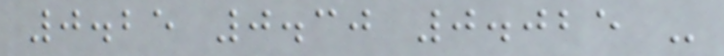0.25 0.30 0.025 -
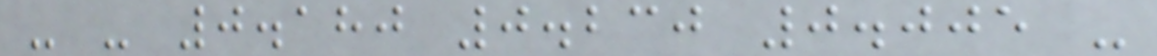- - 0.180 0.230 0.005 -
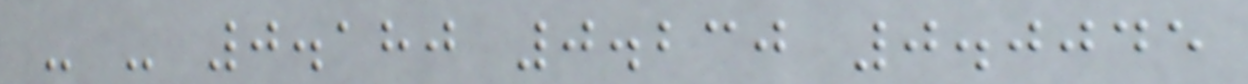- - 0.180 0.230 0.0045
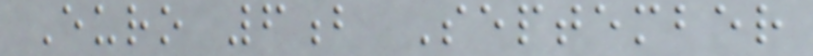Euro 6b September
